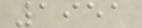1951
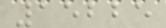15225
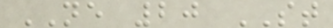NE 20 ST
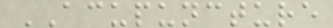ACUPUNCTURE
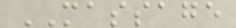MASSAGE
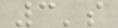3's
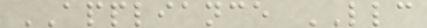APPLIANCE LLC
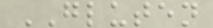GLUTEN
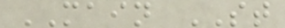MAIN ST
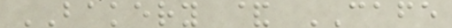BAKERY & CAFE
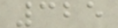325
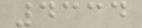4334
